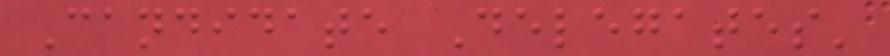Candidate Delegates'
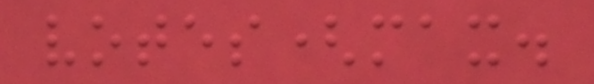votes(max.
